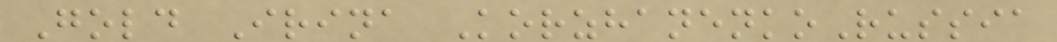Gold Irina KorzhanenkoRussia
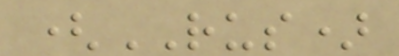(RUS)
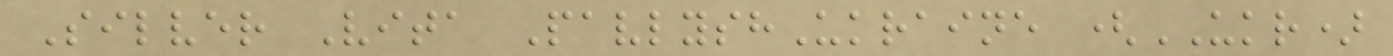Silver Vita PavlyshUkraine (UKR)
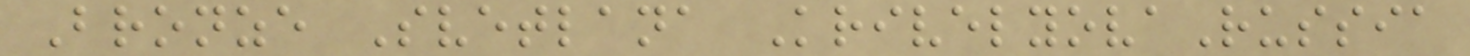Bronze Svetlana KrivelyovaRussia
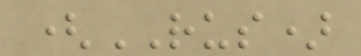(RUS)
